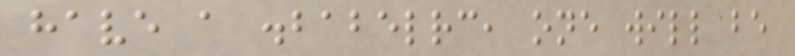have a .babelrc, one will be
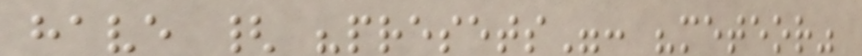have { "presets": "meteor"
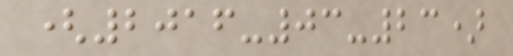(2016-03-23)
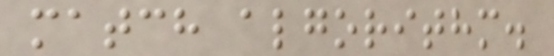match algorithm.
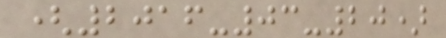(2016-03-20)
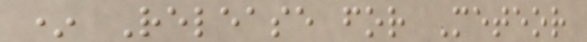* Release for Meteor
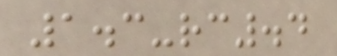1.3-rc.4
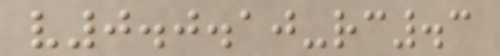v0.0.10-rc.3
